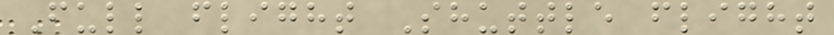Full flight Shuttle flight
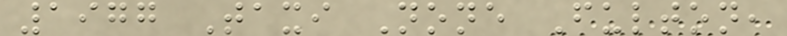1977 Taxi None Fulton,
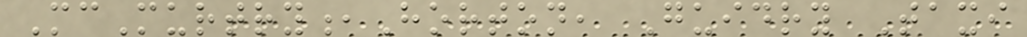McMurtry,Horton, Guidry Taxi
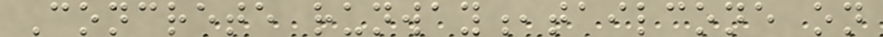Concrete runway,tailcone on
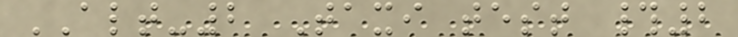ALT-2 Taxi test #2
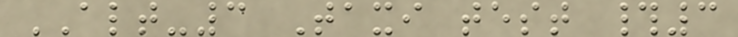ALT-3 Taxi test #3
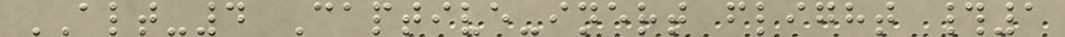ALT-4 Captive-inert flight #1
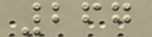267
